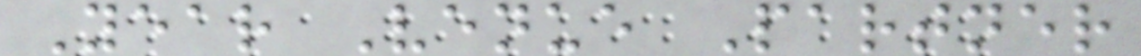Year Venue Partner
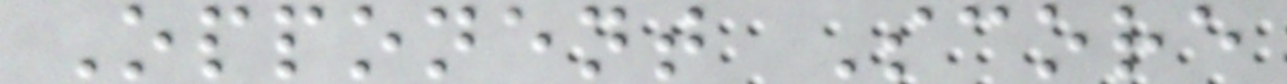Opponent Score
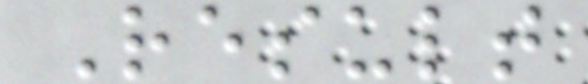Result
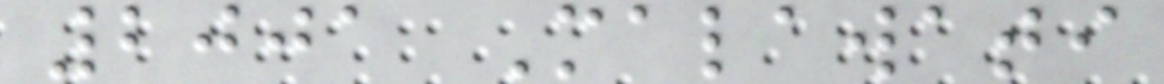2001 Malawati
